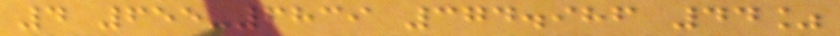4 655-6839 374.986 44%
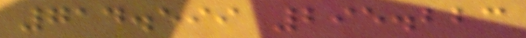714.599 295.223
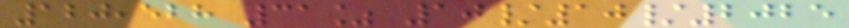120,528 31% 10/10/2025
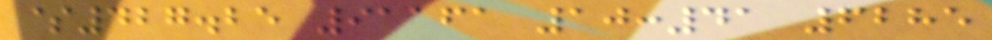$427.25 91161 10:41 6285
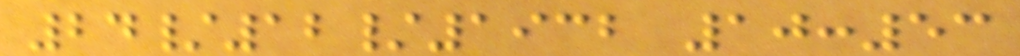24/12/1932 10:53
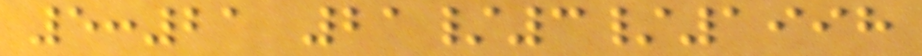5:21 21/3/1998
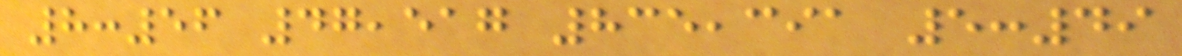8:56 47,517 835,391 5:49
